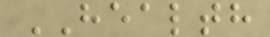HEALTH
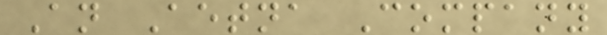An Aetna Company
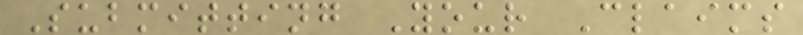Submitting Your Claims
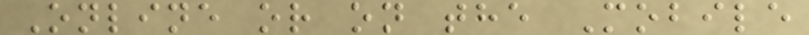Online or on the Mobile
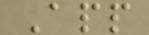App
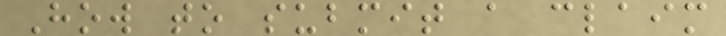How to submit a claim
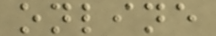online
